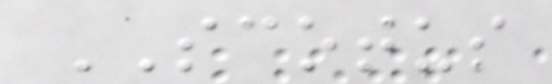SCOTUS
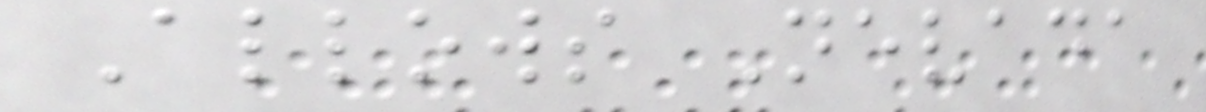Allows Nevada
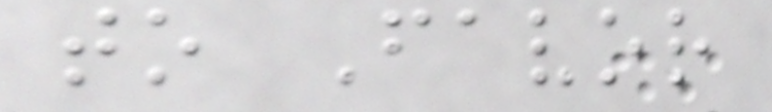to Favor
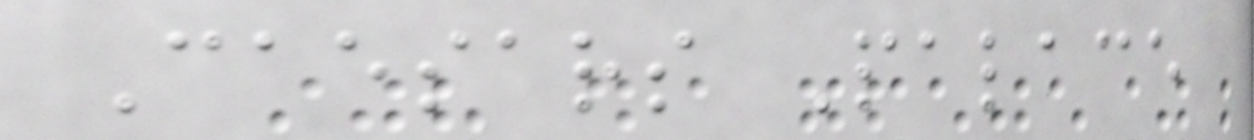Caesars Palace
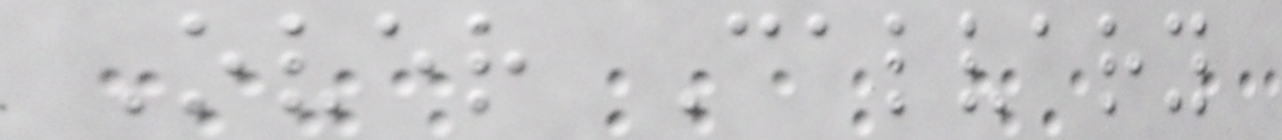Over Calvary
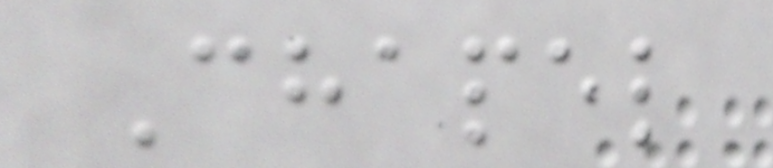Chapel
